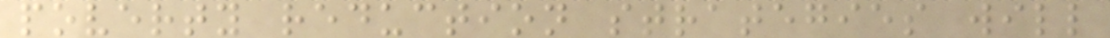poverty reduction strategies will
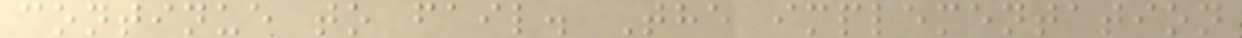continue to fail. The implementation
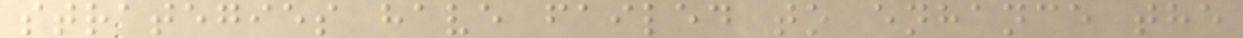strategies have failed to enhance the
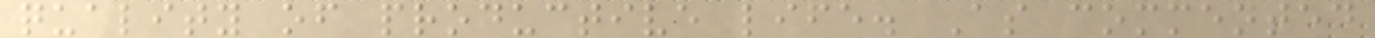quality of productive life. As commented
